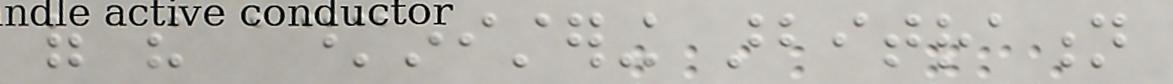of the administering arbitration
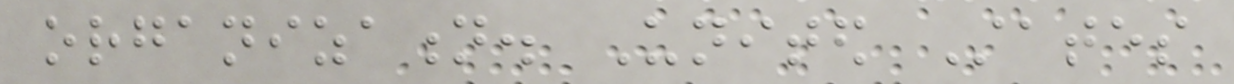organization. United States
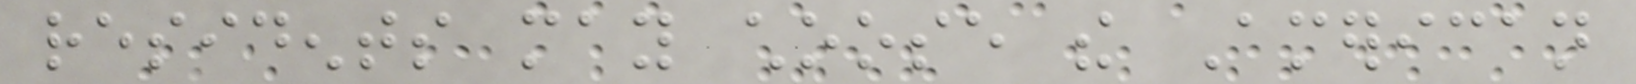residents may choose the American
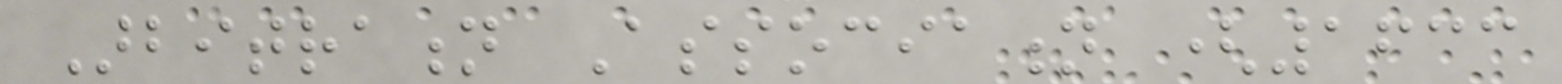Arbitration Association (1633
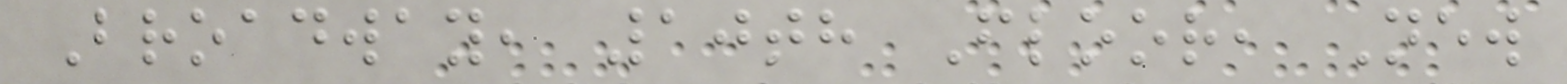Broadway, 10th Floor, New
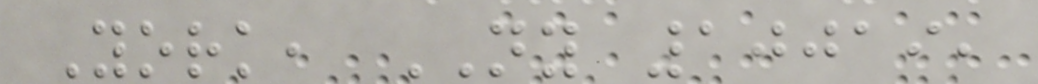York, NY 10019,
